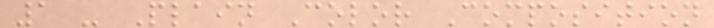1 - Plain Color Composition
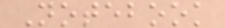Notebook
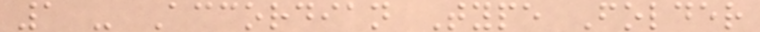1 - Accordian Type Folder
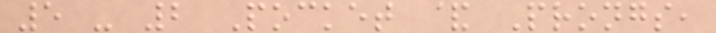5 - 2 Pocket & Prongs,
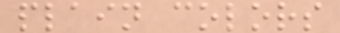plain colors
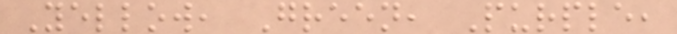Yellow, Green, Purple,
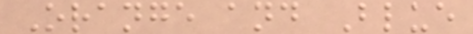Orange and Blue
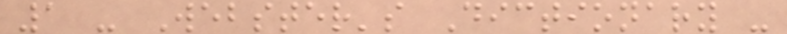1 - Webster's Dictionary -
